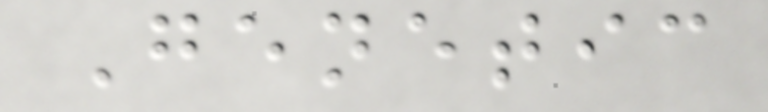Genetic
